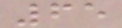65
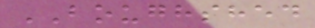BOUGHSHED
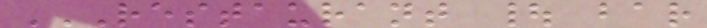RESTAURANT | BAR
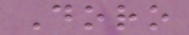Doro
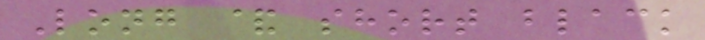Long & short black
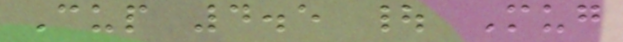Cup 4.5 | Mug
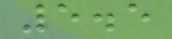5.5
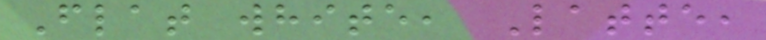Flat white, Latte,
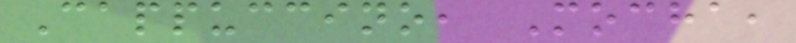Cappuccino, Mocha,
